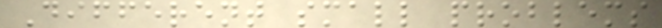Different small problems
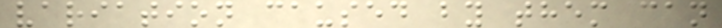variation caused by them can
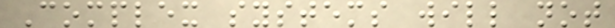Complex systems will not
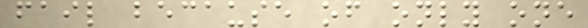fail because of only one
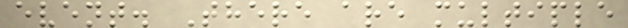event. There are multiple
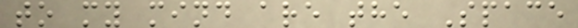to my mind are the Space
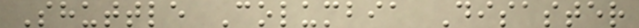Shuttle Columbia Disaster
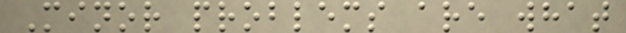Minor problems are what
